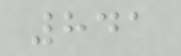841
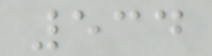534
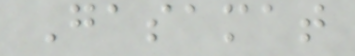Gasamat
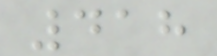418
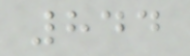844
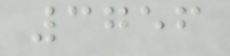3756
